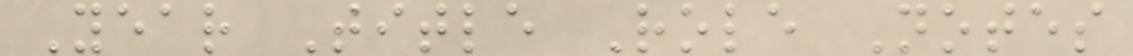Year Title Role Notes
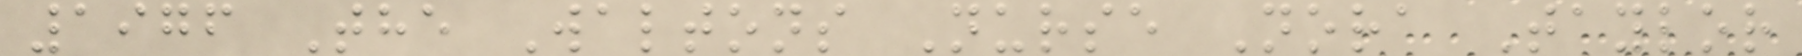1976 The Waltons Nurse Nora Taylor
